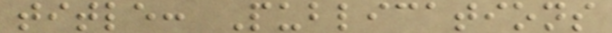title: Publications
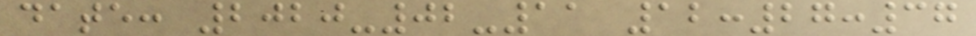date: 2020-02-11 12:27:37
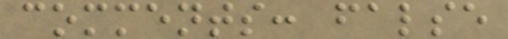comments: false
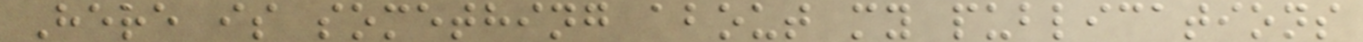Here is something about my publications
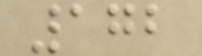172
